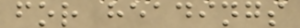for headings
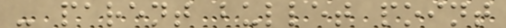- parent bullet point
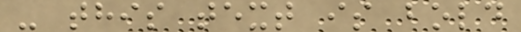- this text is bold
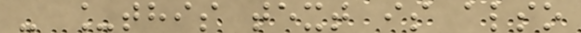- _this text is also
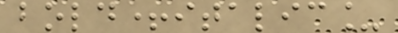bold+italic_
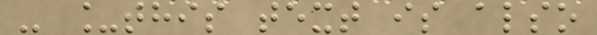- _this text is also
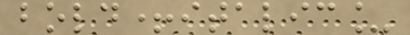bold+italic_
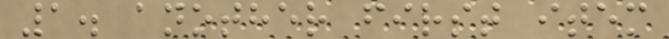1. another first item
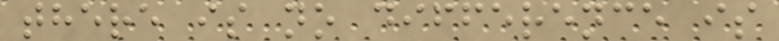there is no difference is
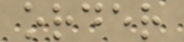order
